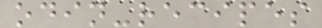odin-recipes
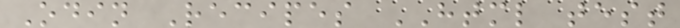Odin Recipes HTML test
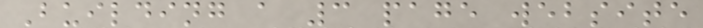Building a 3 page website
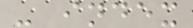- index
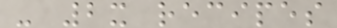- 2x recipes
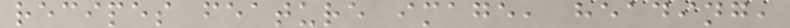recipes feature image, heading,
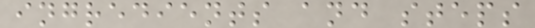ingredients and steps
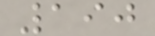190
